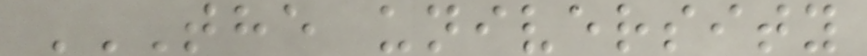THE UNIVERSITY
